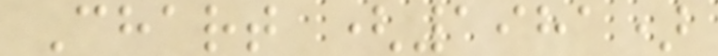Chart (1981)
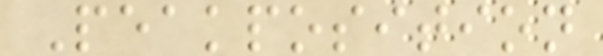Peakposition
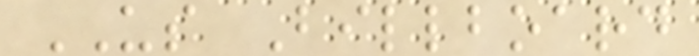US Billboard
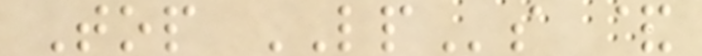Top LPs &
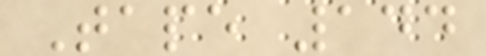Tape 144
